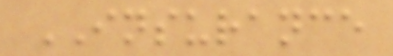INSURANCE
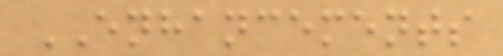ENHANCEMENTS
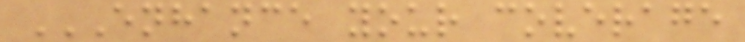ENHANCE YOUR COVERAGE
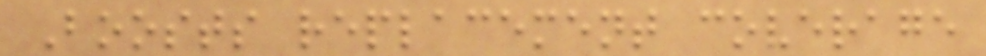Boosts replacement coverage
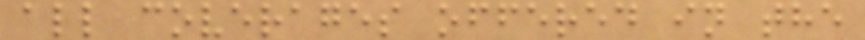all coverages offered in the
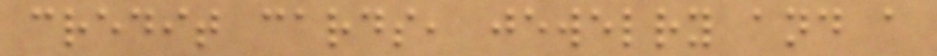credit cards, jewelry and a
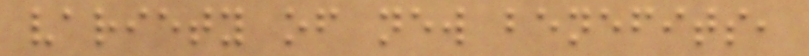variety of new benefits,
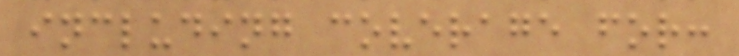including coverage for:
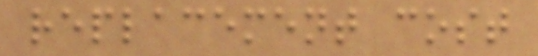replacement cost
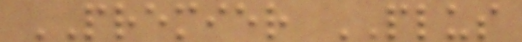PREMIER PLUS
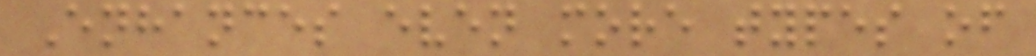Enhances even more types of
